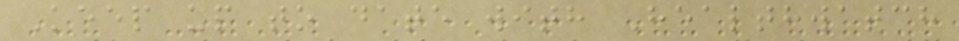Keep up to date with Healthwatch
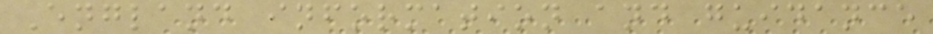England information and guidance
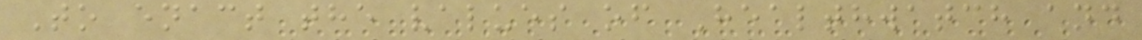To enact the values of Healthwatch and
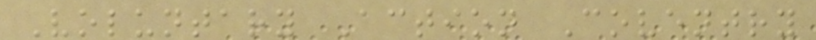Voluntary Action Coventry
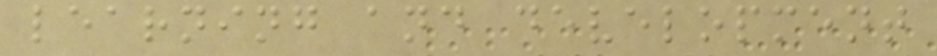learning and development
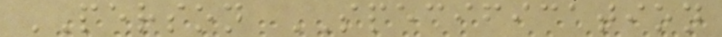PERSON SPECIFICATION
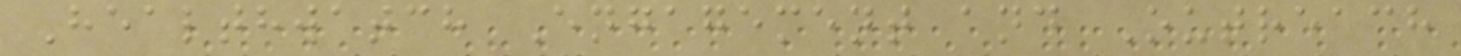Healthwatch Engagement and Outreach
